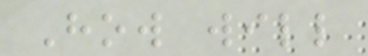How will
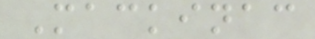Mackinac
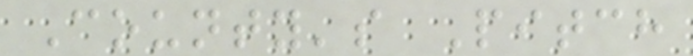County's Pitch
